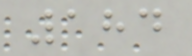184
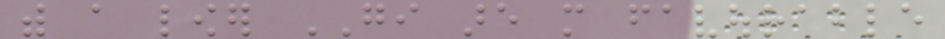with a lower GI are more favourable
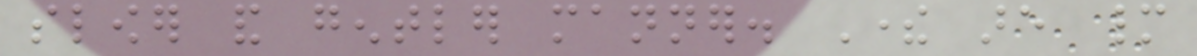slower and gentler manner. There are many
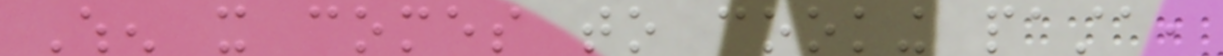When it comes to cooking pasta,
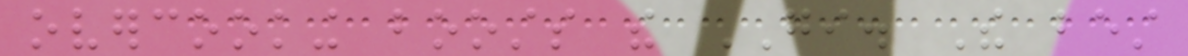overcooking boosts the GI. The best
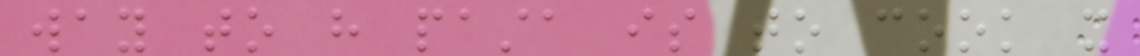way to have pasta is to cook it
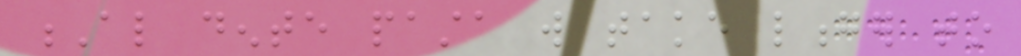Al dente pasta will take longer to
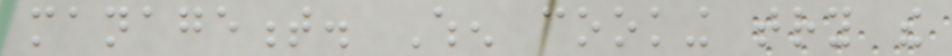management. When cooking try the
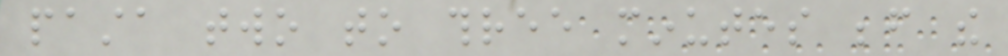pasta two to three minutes before the
